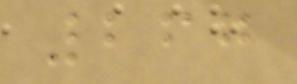267
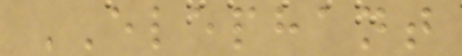ELEPHANT
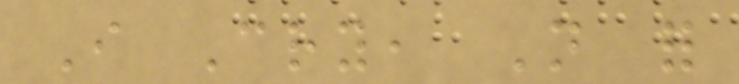I Cry, Not for
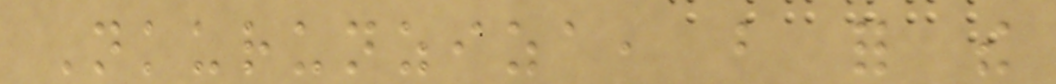Nkurunziza, but for the
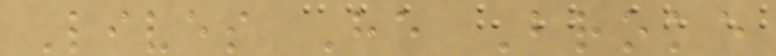Lives He Broke
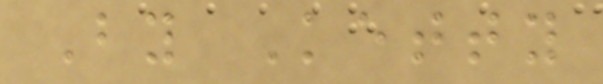By Ketty
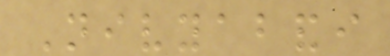Nivyabandi
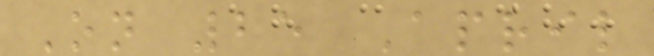On 25 April
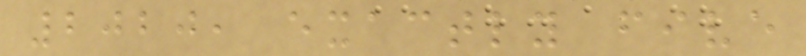2020, exactly five
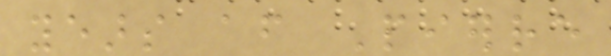years after Pierre
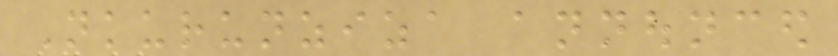Nkurunziza announced
